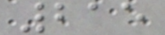215
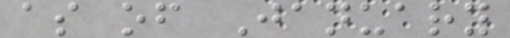as of January
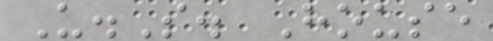U.S. House
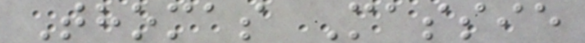Thomas Massie
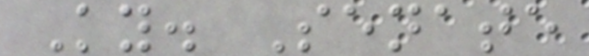Ky. Senate
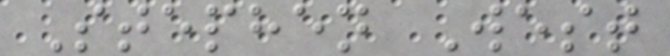Stephen West
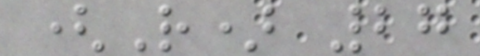(R) 27
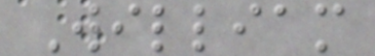William
